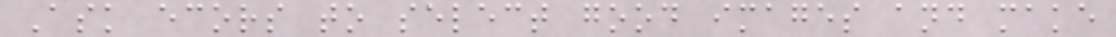Ask ecors to select good images and make
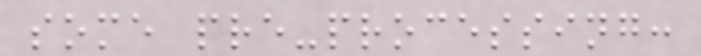some pre-processing:
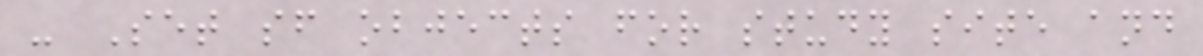- Set sf objects for study site and
